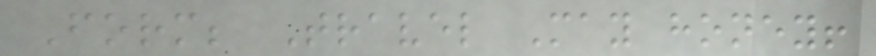Form; Travel May honey!
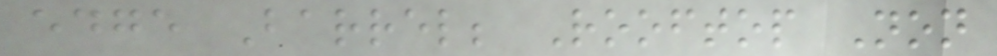edge Barrel; Rooftop Non
